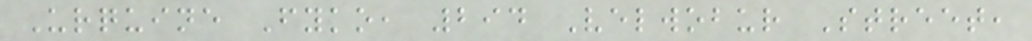Urquine Fyko, 294 Velwobur Street,
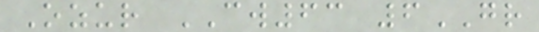Ozur CW63 6GR
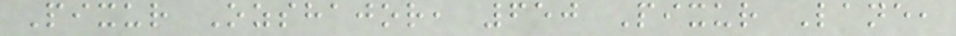Pixur Ozshajor, 650 Pixur Lane,
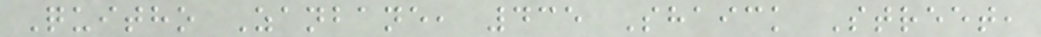Quitho Zanbane, 435 Shaick Street,
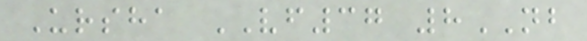Ursha VF37 8NB
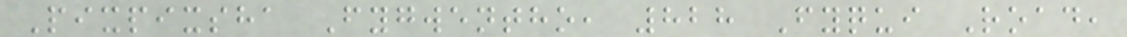Pixpixsha Fygwentho, 828 Fyqui Road,
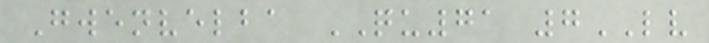Gwenvelba QU71 7LV
